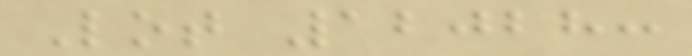Lot 12028:
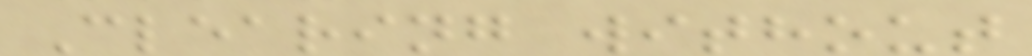Clearing without
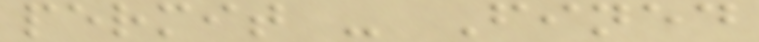permit - Fined
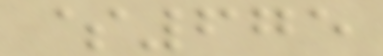$675
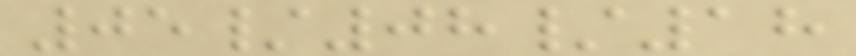05/08/18
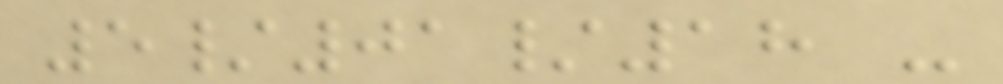5/01/18 -
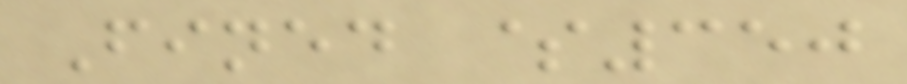Fined $350
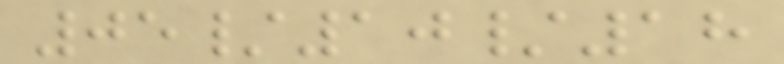05/10/18
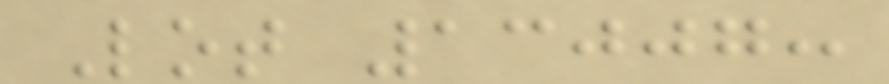Lot 13007:
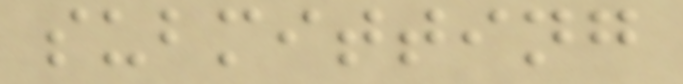submitting
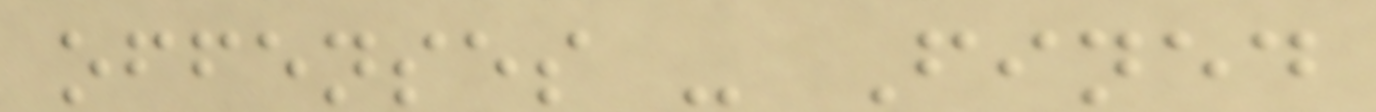offenses - Fined
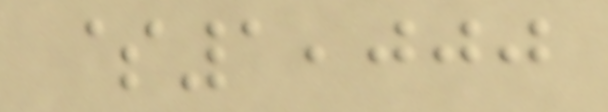$1,000
